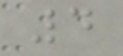4
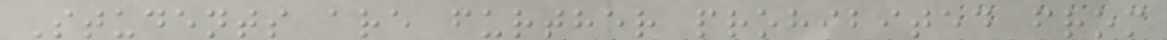Students are further prohibited from
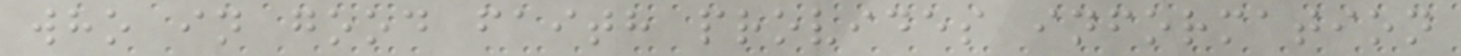who in good faith provides information
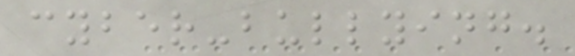cyber-bullying.
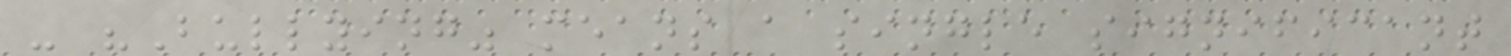- "Bullying" means a single significant
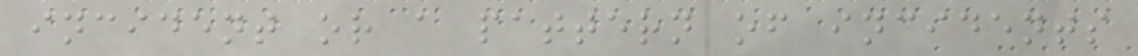incident or a pattern of incidents
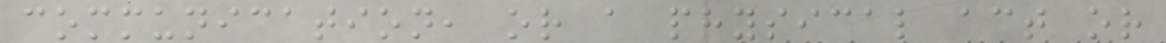communication, or a physical act or
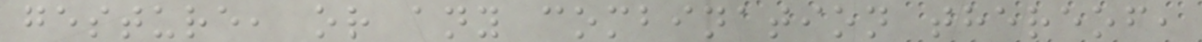gesture, or any combination thereof,
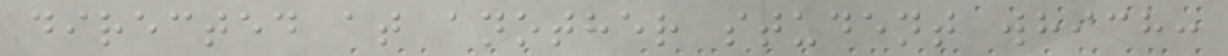directed at another student which:
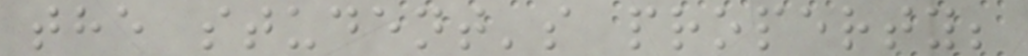the student's property;
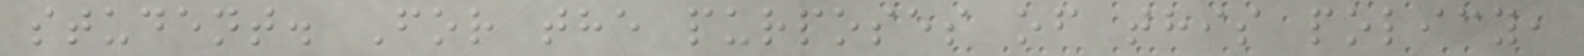student. For the purposes of this policy,
